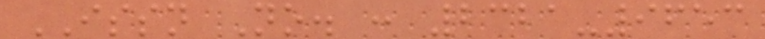ISSN No. : 2321-9653
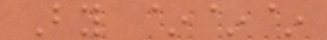By ~~~
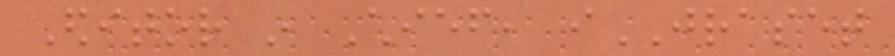Editor in Chief, iJRASET
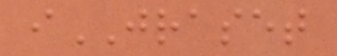iJRASET
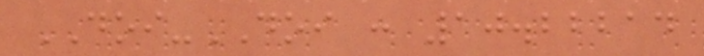DOI-DOI : 10.22214
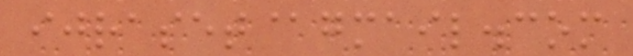ijraset@gmail.com
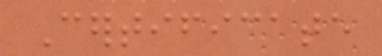Certificate
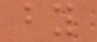by
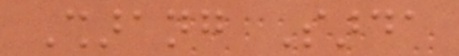Sharang Sarda
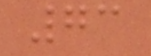73
